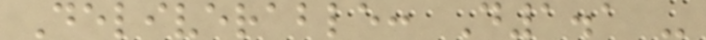Deliverable: D1.1 -
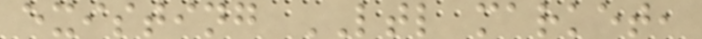existing LTL market,
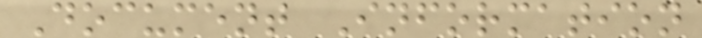Document Information
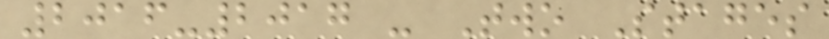2016-2017 - Two Stages
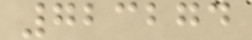723274
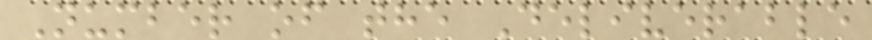Number of the Deliverable
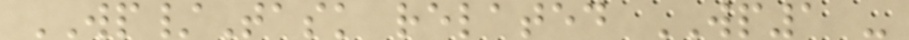WP/Task related WP1 -
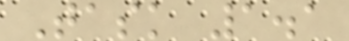Task 1.1
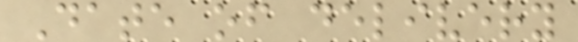Date of delivery
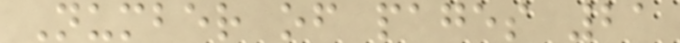Number of pages 21
